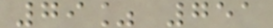79% 751
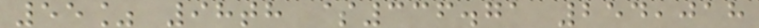55% 98th $336.71 254,018
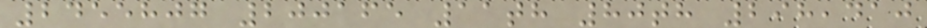2455807 200165 11th 80th 298,410
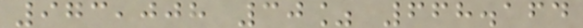973,008 30% 668.164
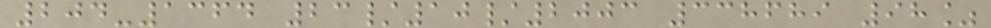204-1364 23/10/2003 338689 98%
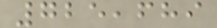725,689
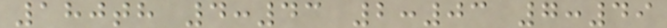180th 4:43 2:03 7:49
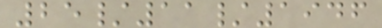25/11/1946
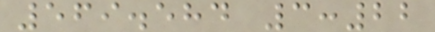569.584 3:22
